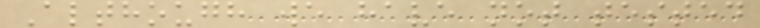Although we have not tested
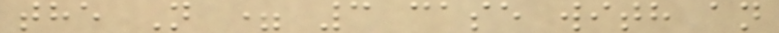the N = 3 case with an
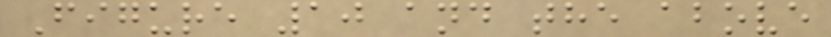Figure 10 and the above
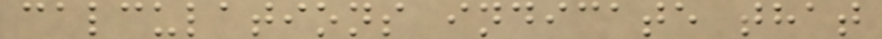calculations indicate that
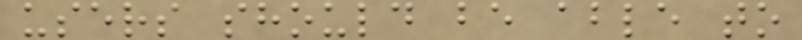users should be able to
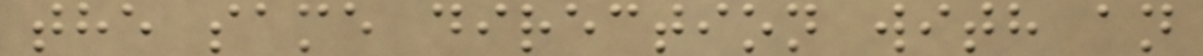the same direction with an
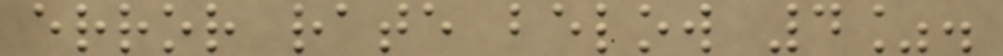error rate below 4%.
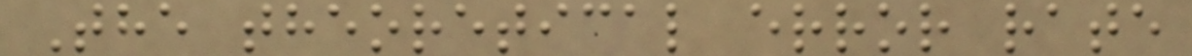The theoretical error rate
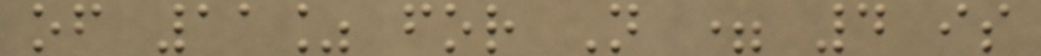of 11% for N = 4 is
